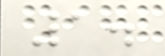1.
